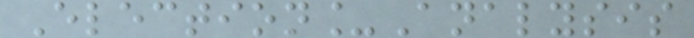Election_Analysis
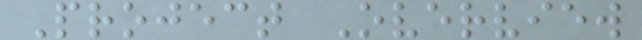Project Overview
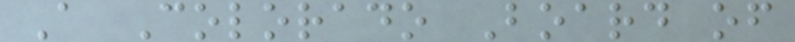A Colorado Board of
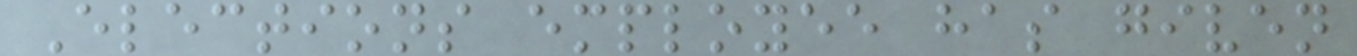Elections employee has given
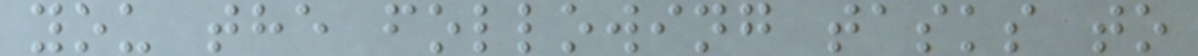you the following tasks to
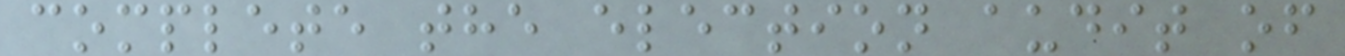complete the election audit of
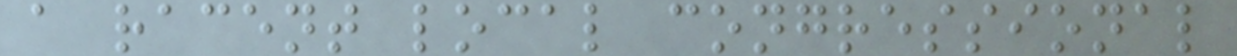a racent local congressional
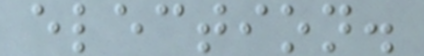election.
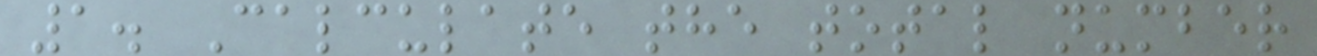1. Calculate the total number
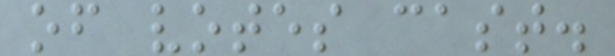of votes cast.
